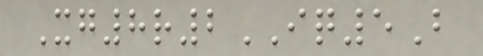Xg8r2IQ5B
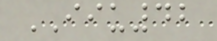IIU42
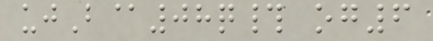ujB@08q# og6
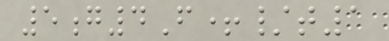5g4F+/t1
